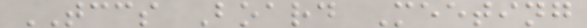TCCS Board Meeting
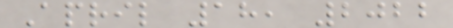April 18, 2022
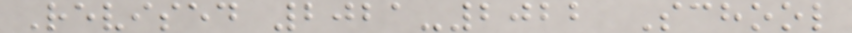Revised 2021-2022 School
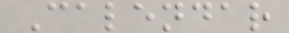Calendar
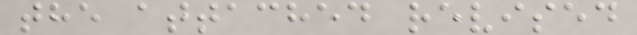the attached revised
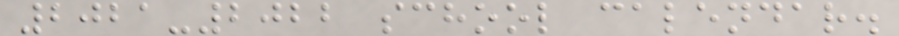2021-2022 school calendar.
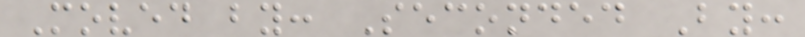Moved by: Seconded By:
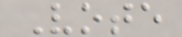Vote
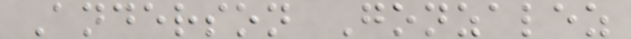Anderson Gonzalez
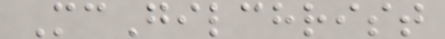McGilchrist
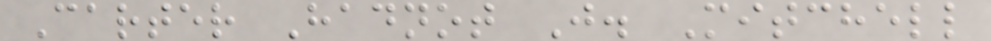Carter Hadnot J. Mitchell
